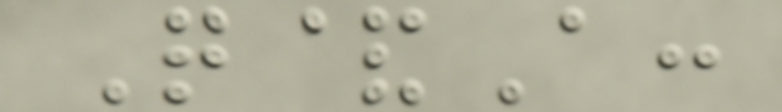Q&A:
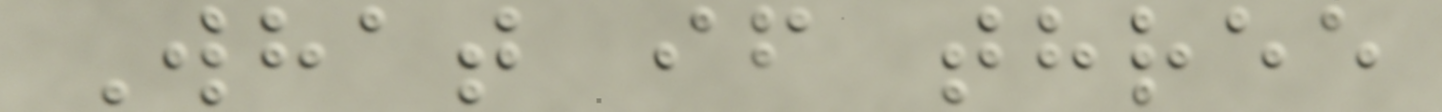What if three
